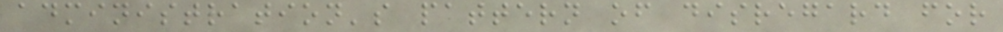administration's pattern of disregard for
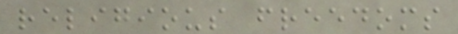religious freedoms
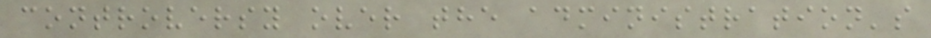controversy over the administration's
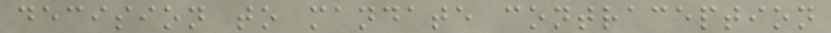decision to mandate contraception
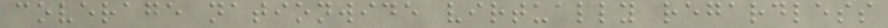coverage nationwide virtually regardless
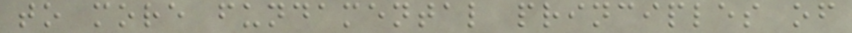to more fundamental principles of
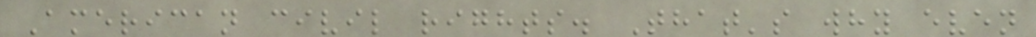American civil rights. That's why even
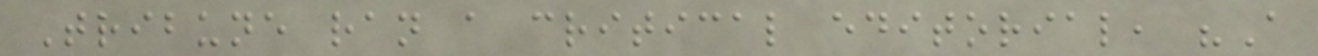Tribune ran a critical editorial, "A
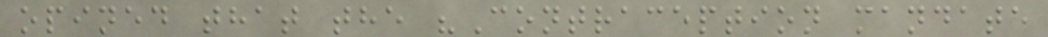opined that the "Contraception mandate
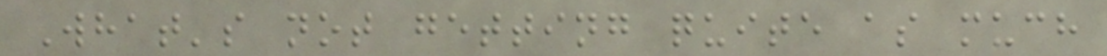What's not getting quite as much
